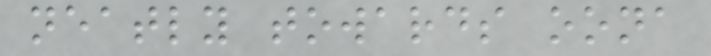neatly towards oona
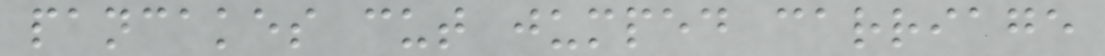pancakes cut jumped carriage
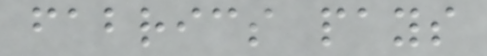fabrics pays
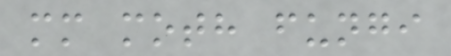mm moth fungi
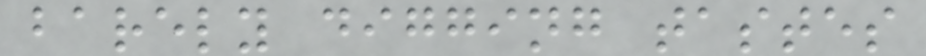barely digging tastes
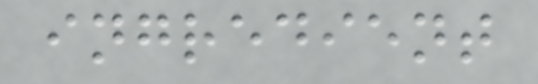ingredient
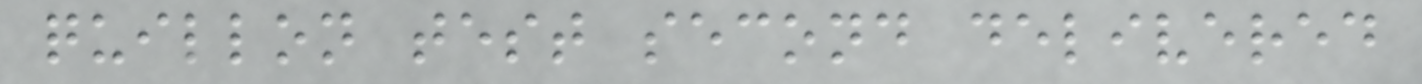quillon test second delivered
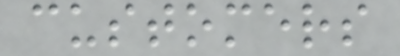customers
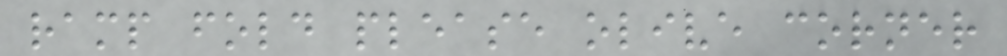ramp fold please olive corner
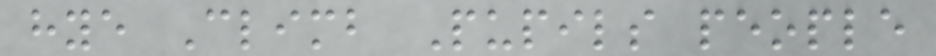hye Climb Pupils people
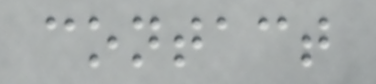contact
